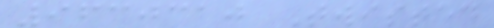9630310 Twisted
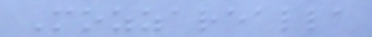Mozzarealla
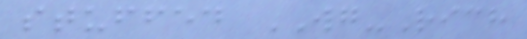stuffed WG-Rich
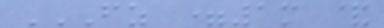FZ =1M &
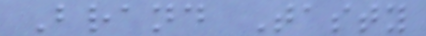Brand Tasty
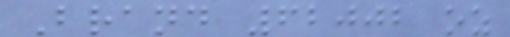Brand 62002 oz
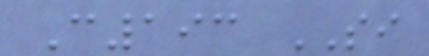C193 SI
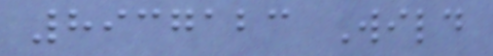8937123 Wild
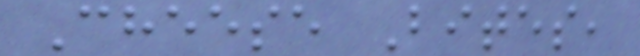Cheese Bites,
